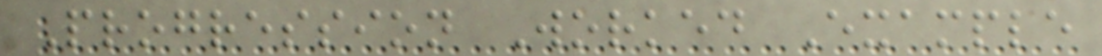Progression Worked Example
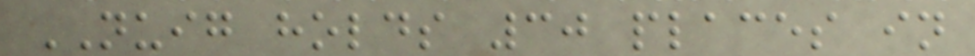NUIG holds 30 places in
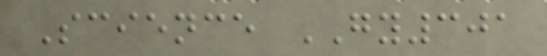Science GY301
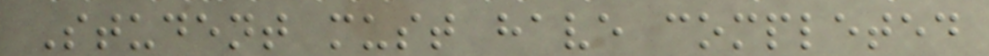Student must have completed
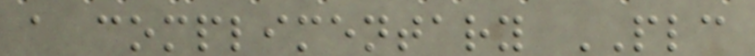a complimentary PLC
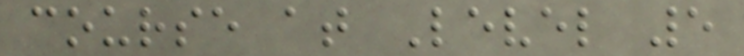course at Level 5
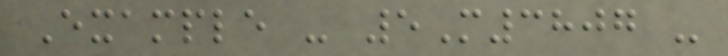Example - 5M3807 -
